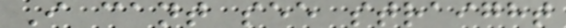I cant see straight
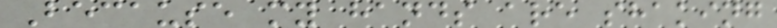Because my hands are shaking
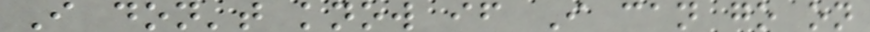I don't know if I can go on
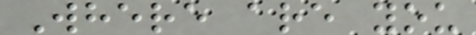Where are you
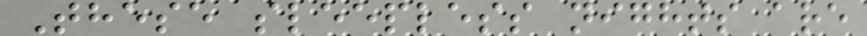These sleepless nights are
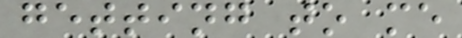getting to me
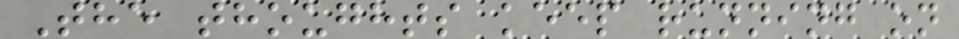The thoughts keep running on
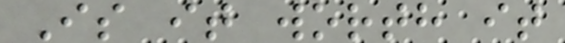Is it worth it
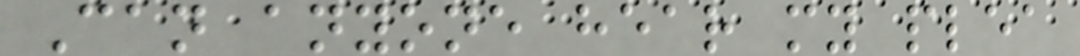Can anyone hear my plea
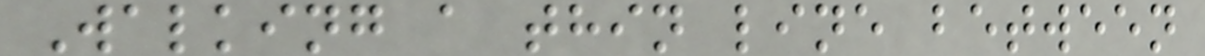Walking a thin line between
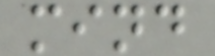mind
